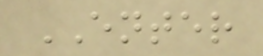ENTER
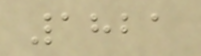1821
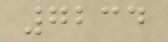7234
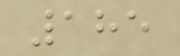185
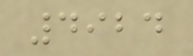4924
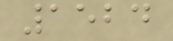1524
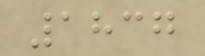1837
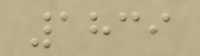1839
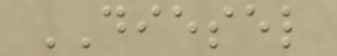DIESEL
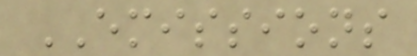EMISSIONS
